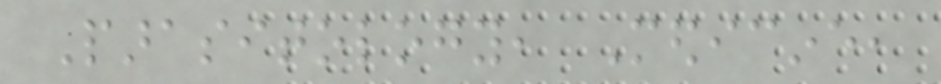Parasitology, Medicine,
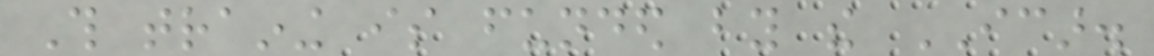This training is funded by the ICAR.
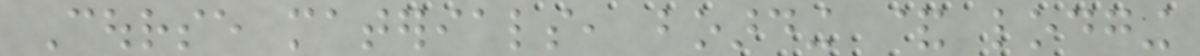Course materials, boarding & lodging
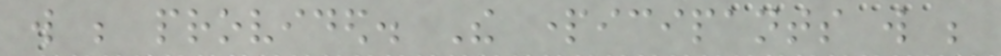will be provided. The participants will be
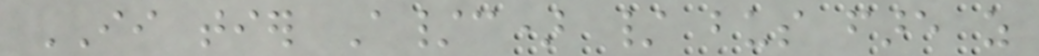II tier A/c) / bus fare as
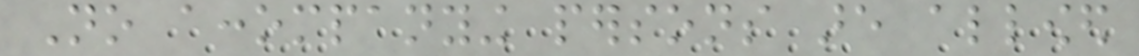No accompanying persons are allowed
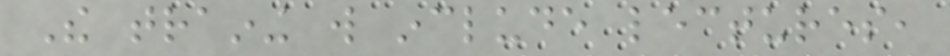The training will include lectures,
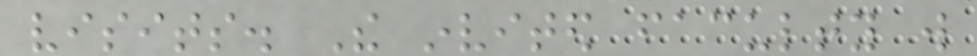visits. The invited faculty will
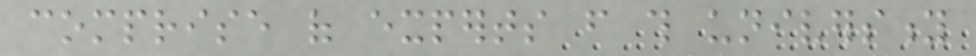comprise of experts from this university
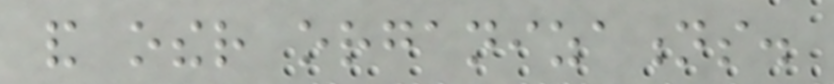and other organizations.
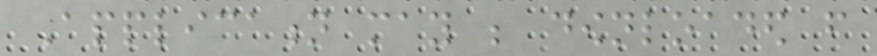Application may be downloaded from
